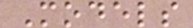Models
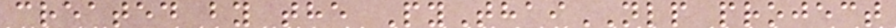created by the PyThaiNLP project
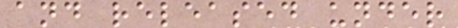and released under
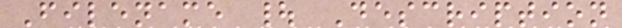Filename | Description
